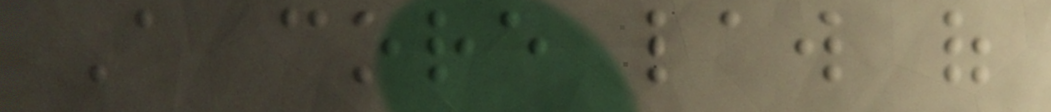A core law of
